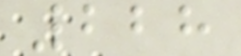228
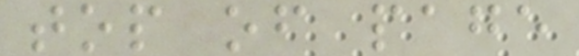top of page
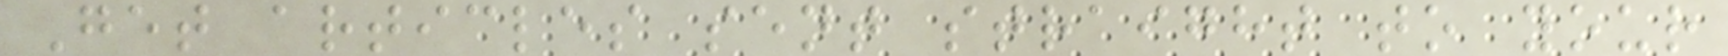Get articles sent straight to your
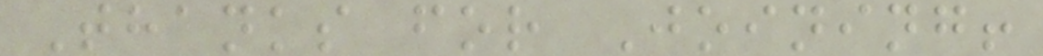Thanks for Joining!
